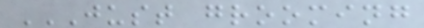JUST GROOMING
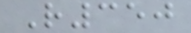R350
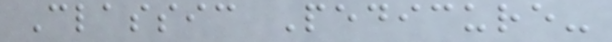Classic Pedicure-
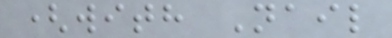(with Nail
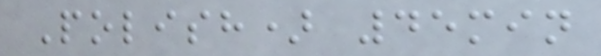Polish) 45min
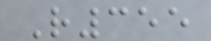R355
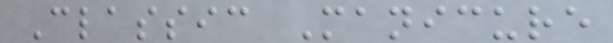Classic Manicure
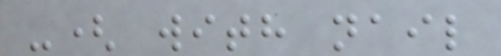-( with nail
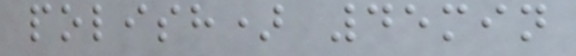polish) 45min
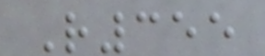R355
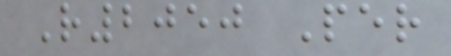R2050 Per
